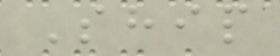Ship
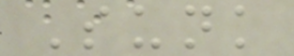Sunk
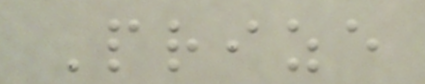Prize
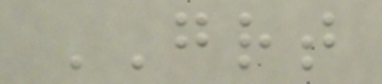GRT
